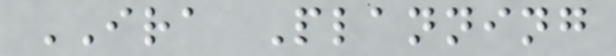IRA Planning
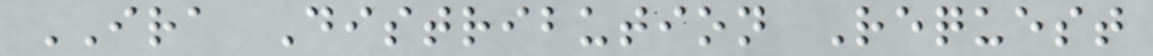IRA Distribution Request
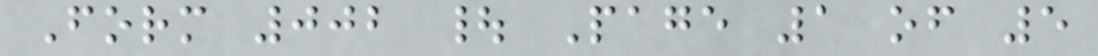Form 002 | Page 1 of 5
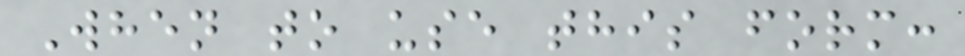When to use this form:
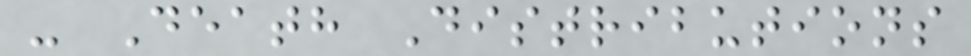- Death Distributions
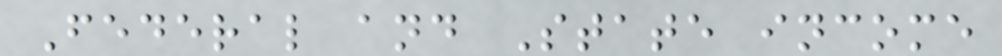Federal and State income
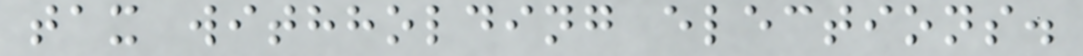tax withholding elections.
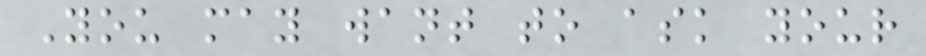You may want to ask your
